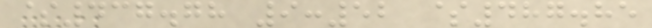$437.78 9:52 $487.85
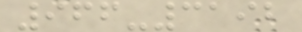966-3192
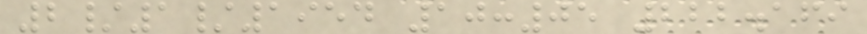2/1/1954 10:05 222.169
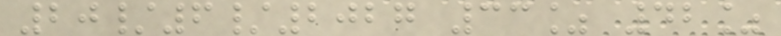20/6/2027 33% 42%
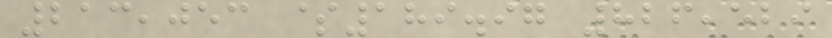213,053 $189.97 826,529
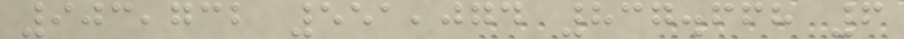903,732 551,074 837.668 6
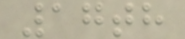17th
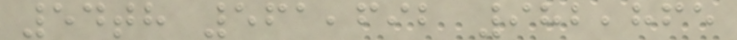54th 561,692 982,865
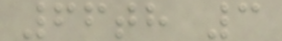66th 3
